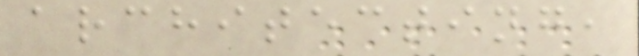architecting,
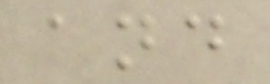and
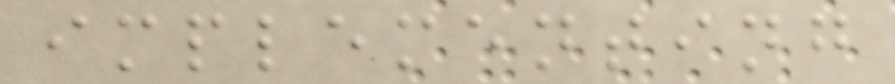implementing
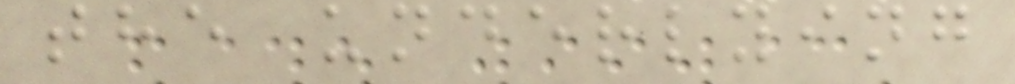the underlying
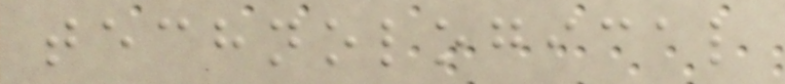technological
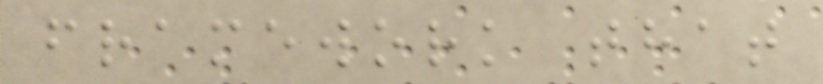framework that
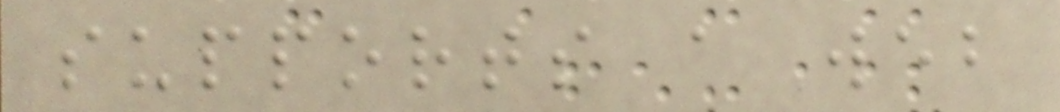supports a web
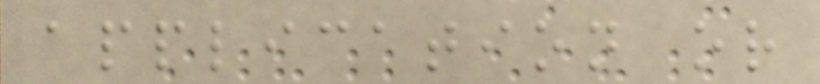application or
